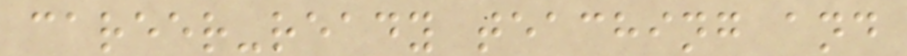career-ready teaching and
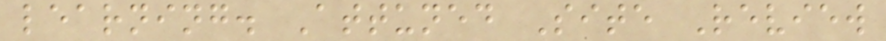learning. Attuned Site Review
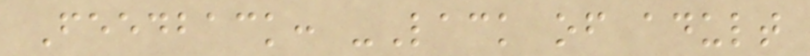Feedback: -Lack of adult
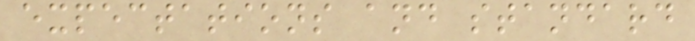expectations and standard
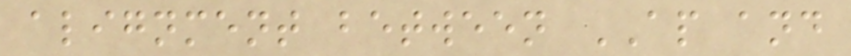alignment between AP and
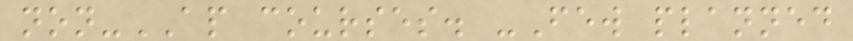non-AP courses. -Few planned
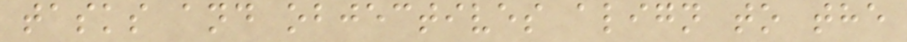tasks and objectives align to the
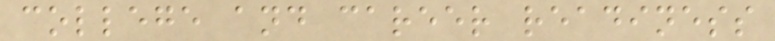college and career readiness
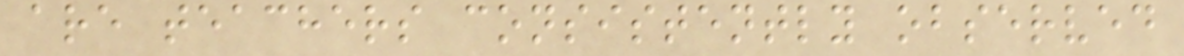are teachers consistently observed
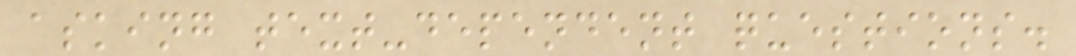asking text-dependent questions.
